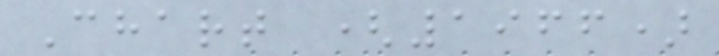Chart (1966)
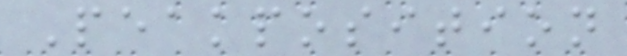Peakposition
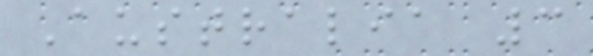Australia 3
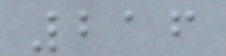216
